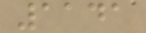1141
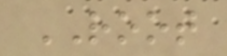ROOT
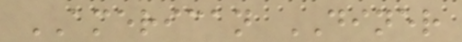AMERICAN DINER
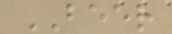BEER
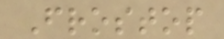Frostop
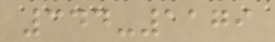344-1179
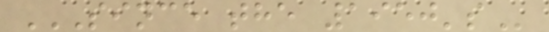SINCE THE 1950'S
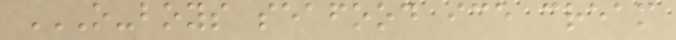O-BOYS SEAFOOD ICE CREAM
